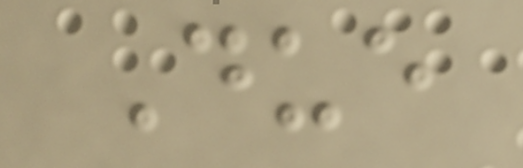Due
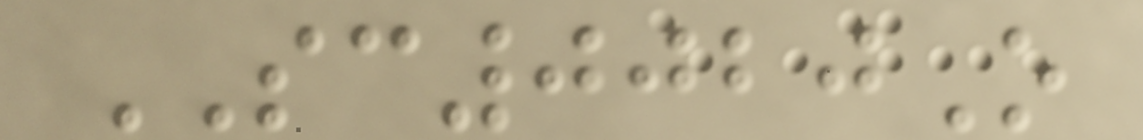SC0020O
